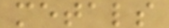metals
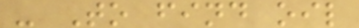- To find oil
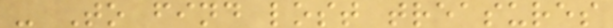- To find lost treasures
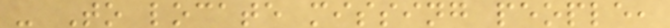- To locate missing people,
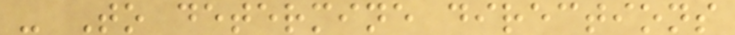- To determine directions
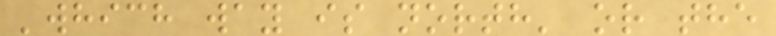'which way is north' or the
